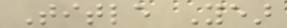Title Year
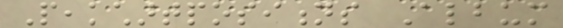Peakchartpositions Album
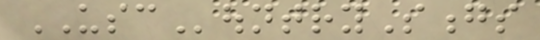USCountrySongs
